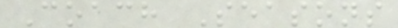Coach Seasons
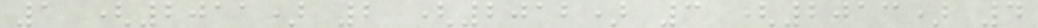1 (2011) 2 (2012) 3 (2013) 4
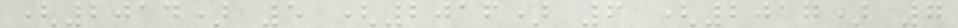(2014) 5 (2016) 6 (2017) 7
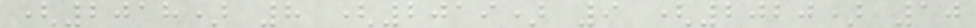(2018) 8 (2019) 9 (2020) 10
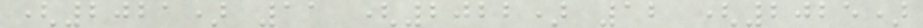(2021) 11 (2022) 12 (2025)
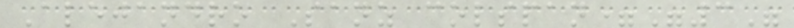Alejandro Sanz colspan="3"
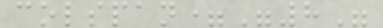colspan="8"
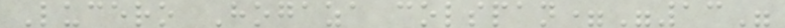Lucero Hogaza colspan="13"
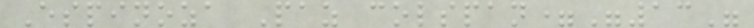Espinoza Paz colspan="13"
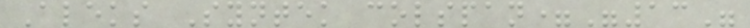Aleks Syntek colspan="13"
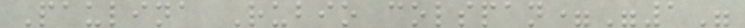Paulina Rubio colspan="1"
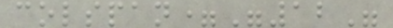colspan="12"
